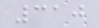310
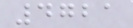4721
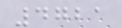4721
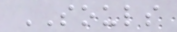SOULS
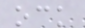ock
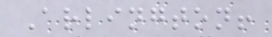Arlington!
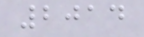2014
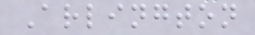Arlington
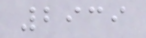2939
